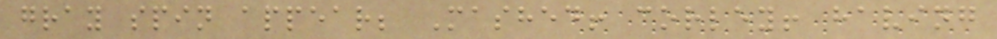gray spin appear; Mashed! corley! having
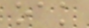oak
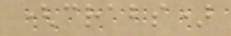(crabs)
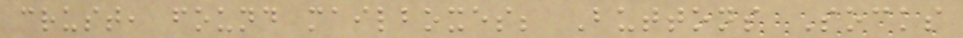crust, found mailboxes; Buttons Socks
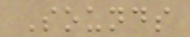Sounds
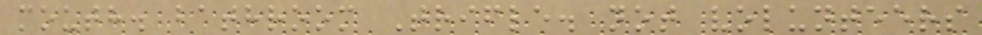mouth. bathroom Trifle. not volunteers
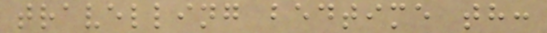travelling bedtime th:
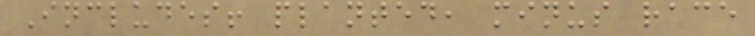Includes! planted, minus race
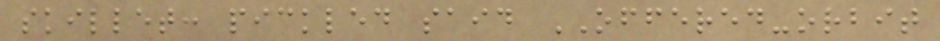skillet: pickled said OFFERED-orbit
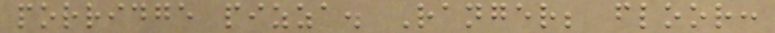porridge pizza. Ranger; floor:
